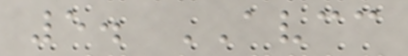5. AVCC
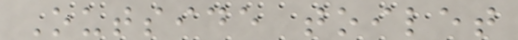Outside toilet
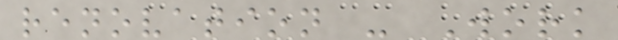renovation - Work
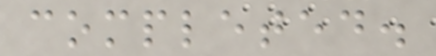completed.
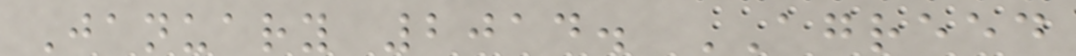January 2014. AGREED
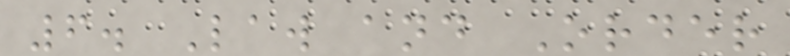6. Law and Order
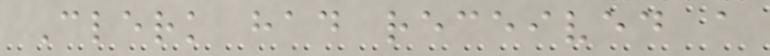Clerk had received a
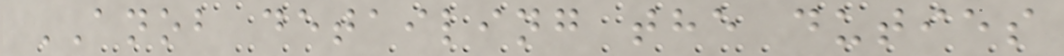ANOB detailing the duties
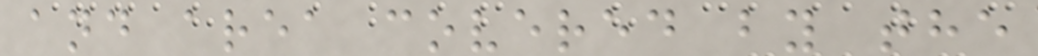and area covered by the
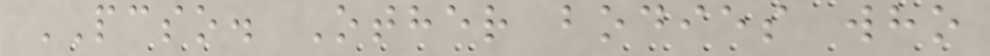PCSO. Other bodies who
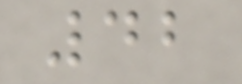42
